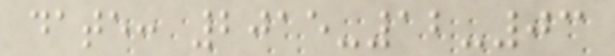date: 2015-12-03
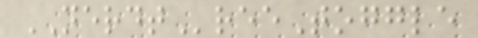NERDTreeToggle
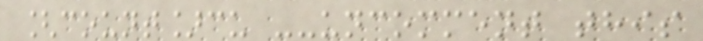[count]cu --uncomment this
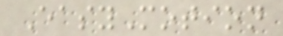EasyMotion
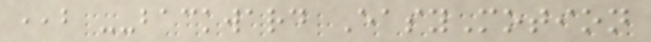,,b --backward EasyMotion
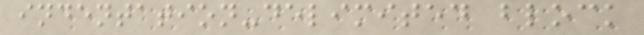indentation-delimited block
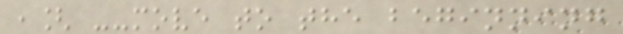,[ --move to the beginning
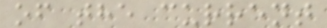of the current
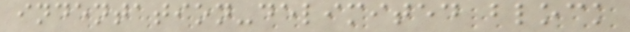indentation-delimited block
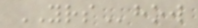YRShow
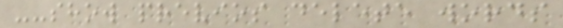--show previos delete words
